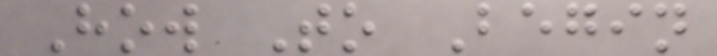How To Begin
